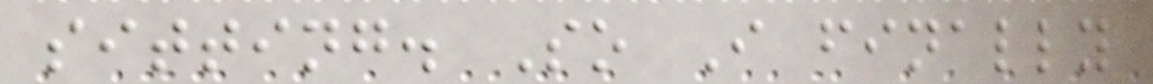sitting. So I finally
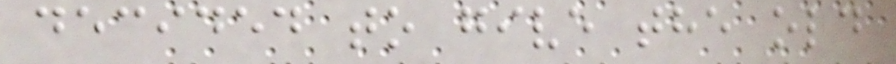decided to give the old
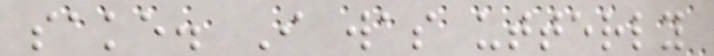sake. I was utterly
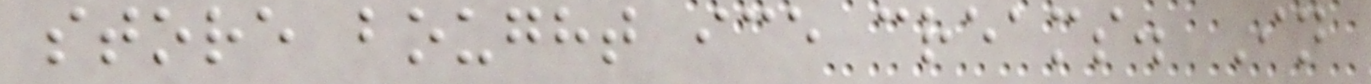store bought ice creams. In
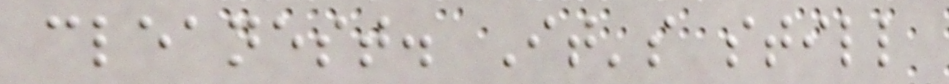cleanest. It's still
